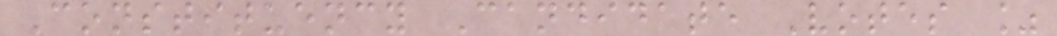Constituency Candidate Votes %
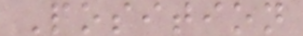Position
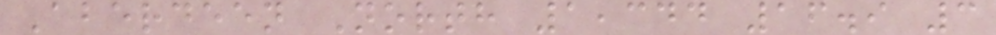Aberdeen North 1,344 16.9 3
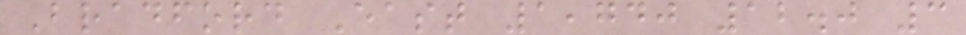Bradford East 1,740 12.0 3
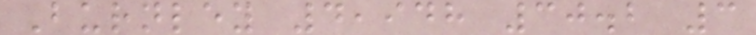Burnley 4,948 30.2 3
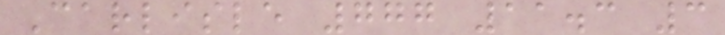Carlisle 777 11.3 3
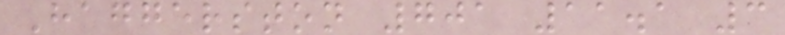Haggerston 701 11.1 3
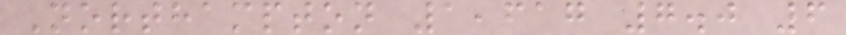Northampton 1,617 7.0 6
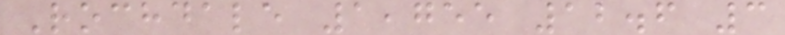Rochdale 1,755 12.6 3
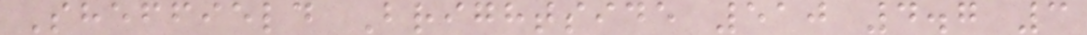Sheffield Brightside 510 4.7 3
